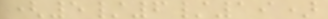(5/6/19)
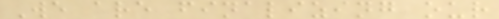We are finalizing our
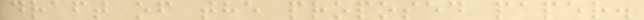draft of the proposed paper.
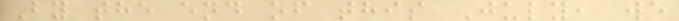By the end of this July, we
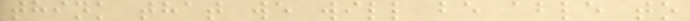think that we will be able to
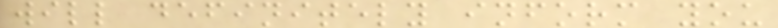will definitely inform you
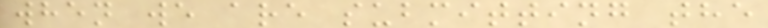when we are submitting the
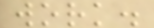work.
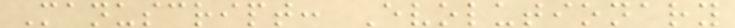Manuscript: Evolutionary
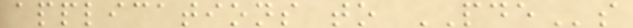applications to PDEs
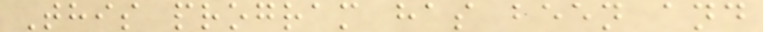This program has been and
